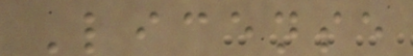License
